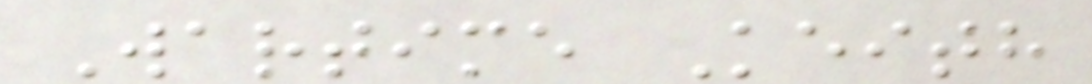Wartime Keith
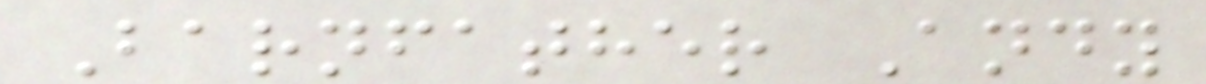Barnfather Andy
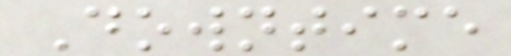Downtime
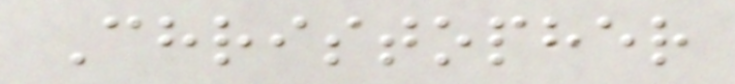Christopher
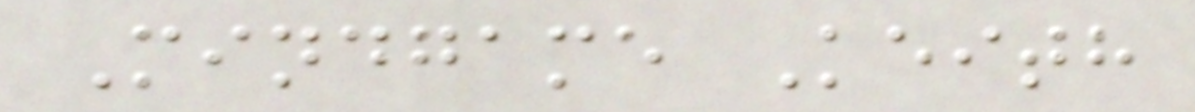Mindgame Keith
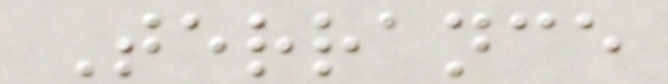Terrance
